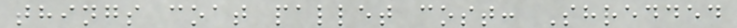things coat pallet cost: Shredded
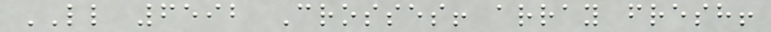LL 6592 Crosses! array fresh!
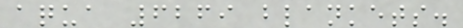aqua 6269 blankets.
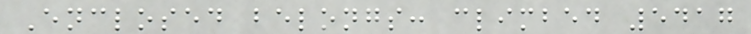Enclosed belongs: climbed 5417
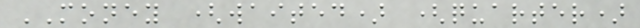MONEY (waited) (quarter)
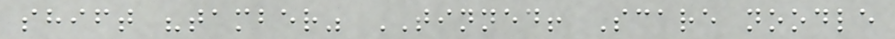shift "tamber" TINNED! Scare noodle
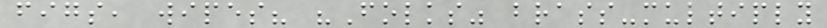figs, wipes? "Folks" brass-multiply
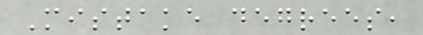Mistake degrees,
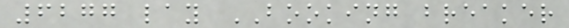6277 lay BOOKING breaker
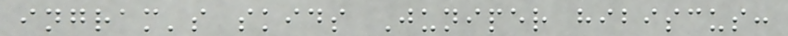ingram's skids Juniper hibiscus:
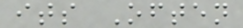its Often
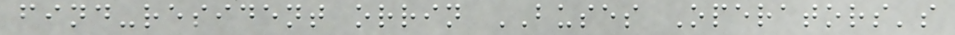find-resident orrin BUSES Operators's
